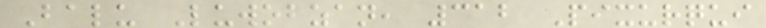Balu Luwobzan, 312 Pixurqui
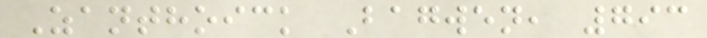Zanthoick Bagwen, 793
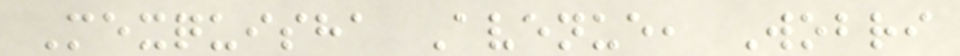Mexquisha Avenue, Wobri
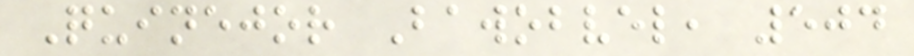Quinejor Bawobvel, 504
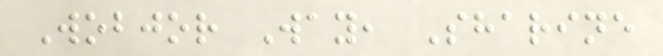Wobjor Way, Sharine
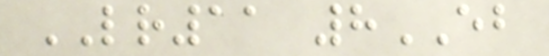LR11 8EB
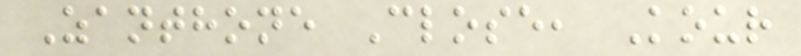Zanthone Close, Kour
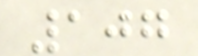107
